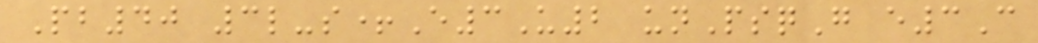Pb40 3l-s+E3U2 unPsqG e3C
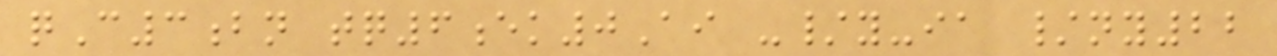qC3bn tq6ek0Ai -/y-ia /ny22
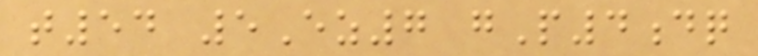t54 5Ez7 gP4dq
